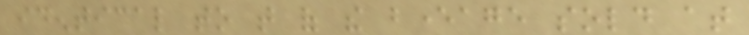identical to that of the beverage sold at
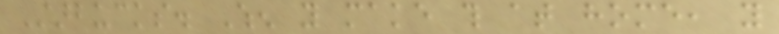Starbucks. When you make this at home, you
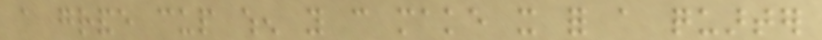a grande cup when you can make it for a quarter
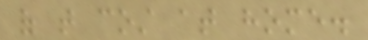of that cost at home.
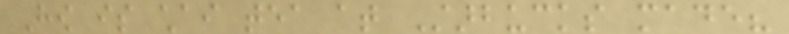How is chai tea at Starbucks made?
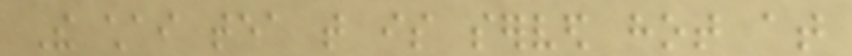The chai tea that is served hot at
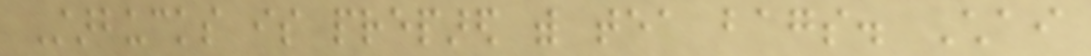Starbucks is prepared with tea bags. Chai
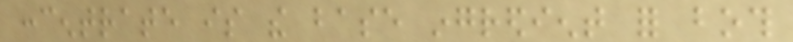concentrate is the base ingredient for both
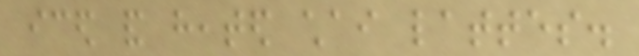iced and heated chai lattes.
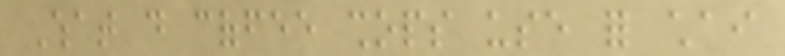What do coffee shops use for chai
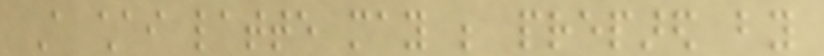A chai latte may be prepared by
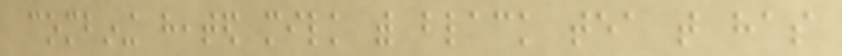combining heated milk with black tea that has
